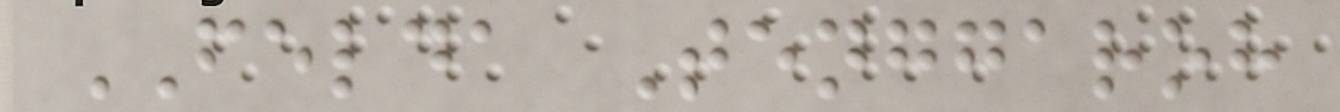FELDA Tenggaroh
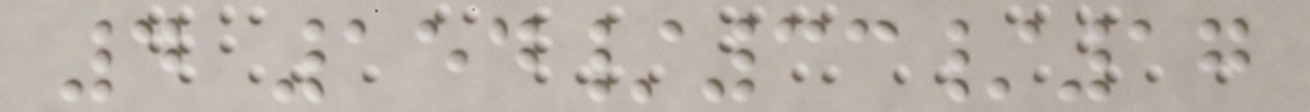4 154/33/17
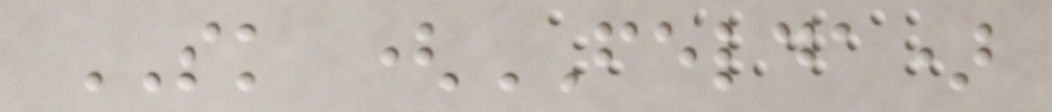SK (FELDA)
